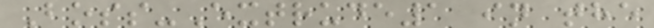Boss-Extrude1 in the
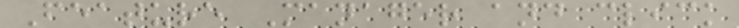Feature Manager and click
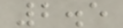2.5
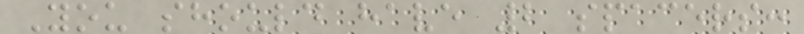You should have 2 spacers:
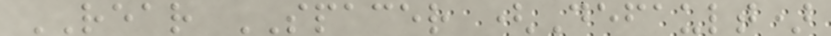REAR SPACER (Default)
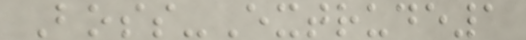Boss-Extrude1
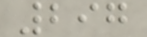297
